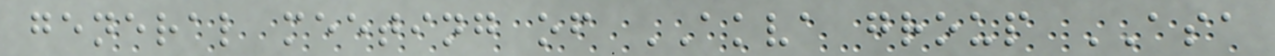general meeting of AKVA group ASA
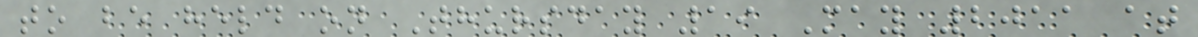to be held on Thursday 19 May 2011 at
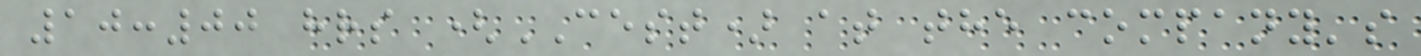10:00 hrs (CEST) at the company's
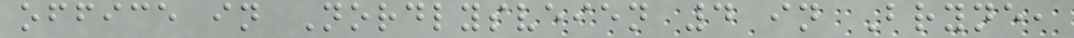office in Nordlysveien 4 in Bryne,
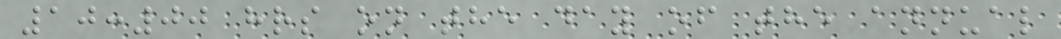10:00 hrs on the day of the annual
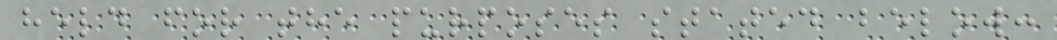held for the purposes stated below:
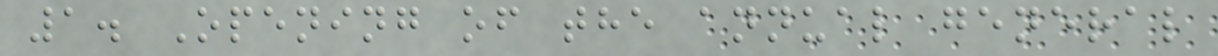1. Opening of the annual general
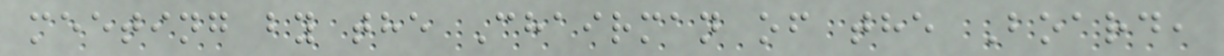meeting by the Chairman of the Board,
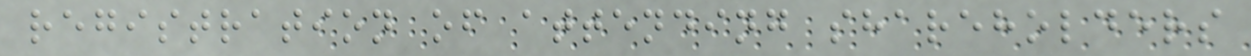registration of attending shareholders
